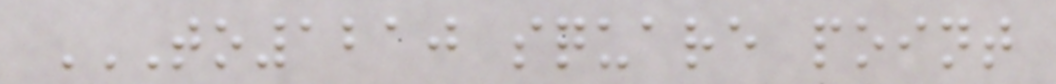TO1210 SQUARE POINT
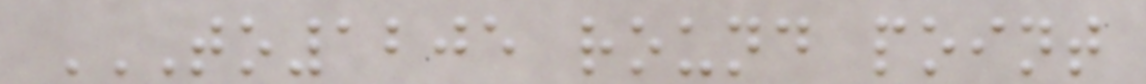TO1205 ROUND POINT
